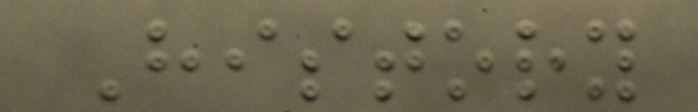History
